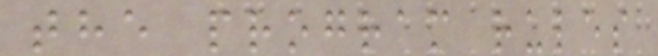the program rules
